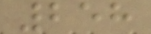258
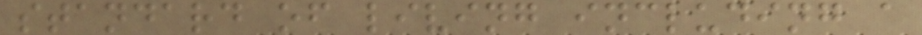standard of living including a
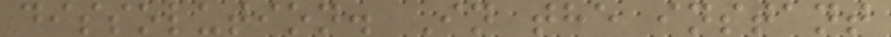dissolution. In the instant
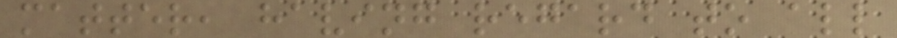matter, having regard to all
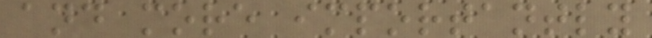and more importantly
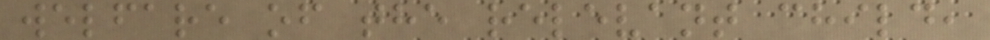welfare of the relevant child,
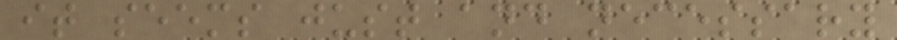it seems just and necessary
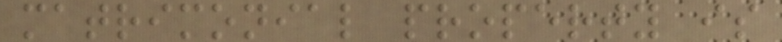matrimonial property is
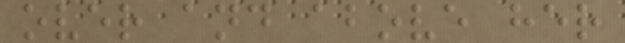over and above her
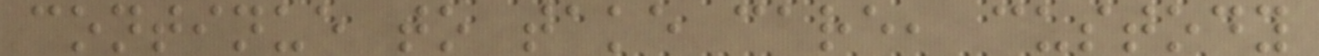continue to take care, custody
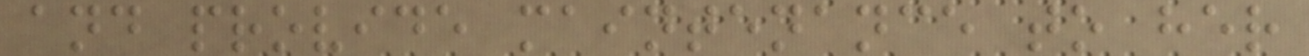and provide maintenance to her
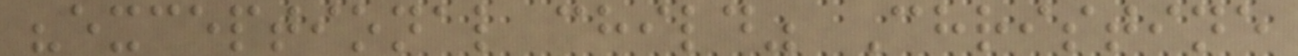"exceptional child" Christine
